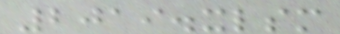2019.xlsm
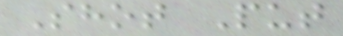Shot Put
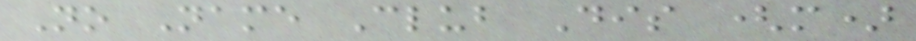No Name Club Dis (m)
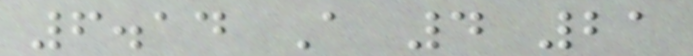6.14 A 4 21
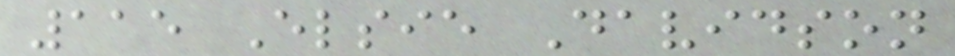115 Elsie Davidson
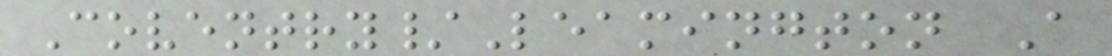Coventry/Leamington A
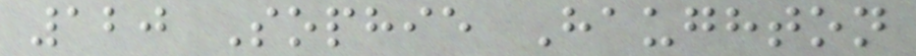120 Sophie Haughton
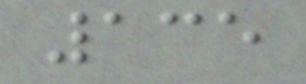135
